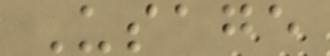Usage
